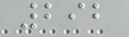292
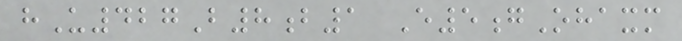hU427B8b1 E5gOhaxm
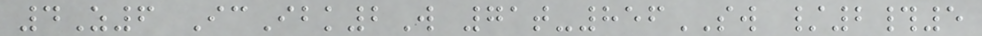4Z6 IcIbk2W 71t-856SW /2#5
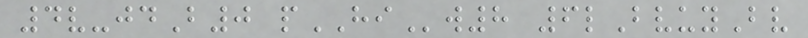4v-jdB0 pHIw8 6lBvuyBv
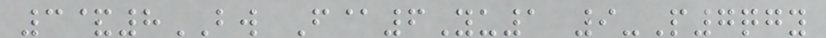3&8BW F@6Yu1 9-P7qgy
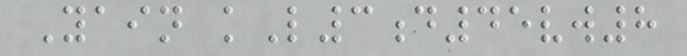Yain kL3d45vw8
